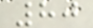80
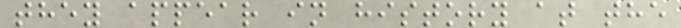they appear in history at the
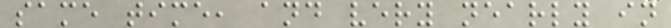same time, and very nearly in
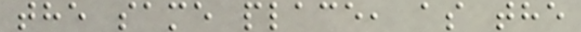the same place, as the
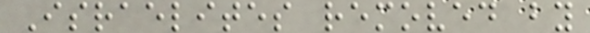Israelites removed by
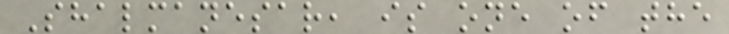Shalmanesar, is one of the
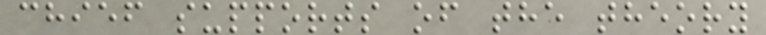chief supports of the theory
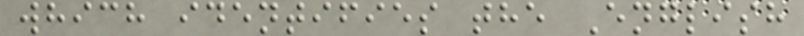which identifies the English
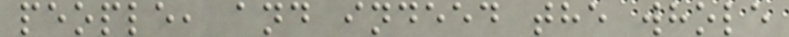people, and indeed the whole
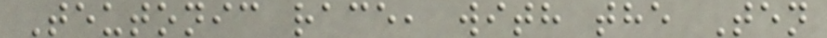Teutonic race, with the Ten
